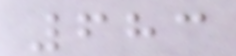683
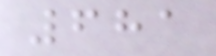681
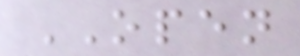OPEN
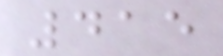415
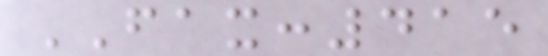FAX:415
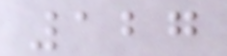127
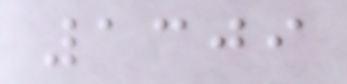1309
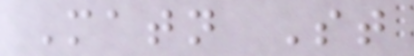Matn St
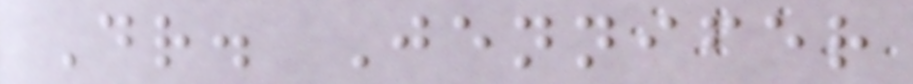Dr. Jennifer
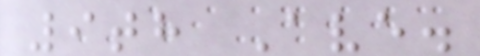9th Ave.
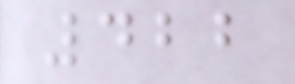422
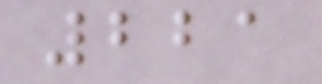221
